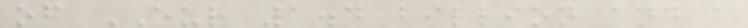of EUR 1.4 billion and a
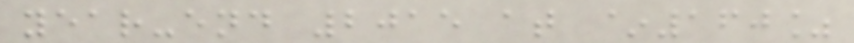year-end 2015 at ~160%
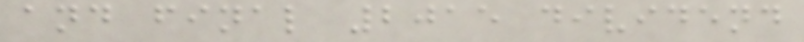and final 2015 dividend
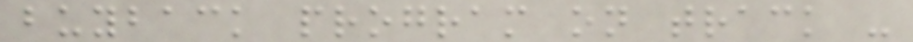buyback program on track -
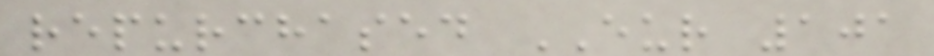repurchased EUR 101
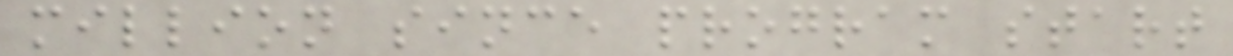million since program start
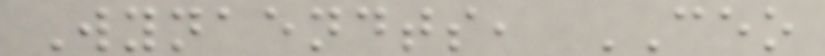Wynaendts, CEO
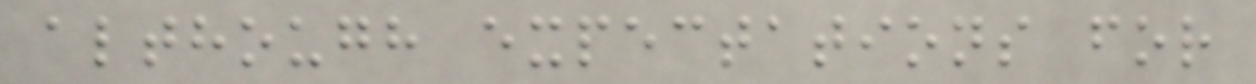although expectations for
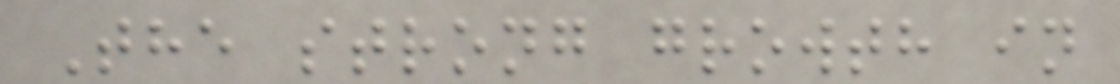The strong growth in
